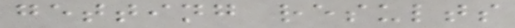getting results
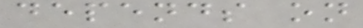depends on
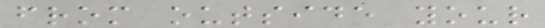from outside your
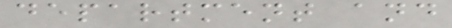department and
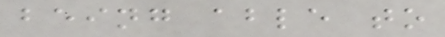being able to
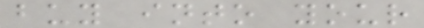buy into your
